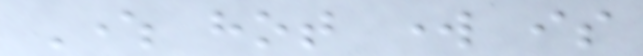Where hot work is
